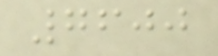7600
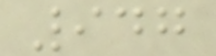947
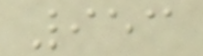953
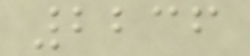2236
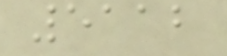5112
